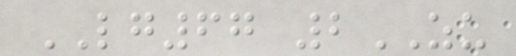LG67 2ZU
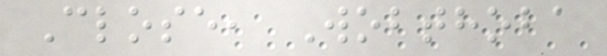Close, Wobthoba
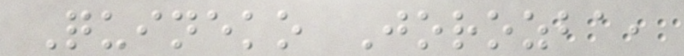Quineko Jorozba,
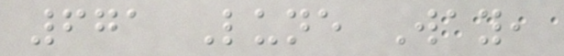671 Lune Way,
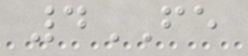4FE
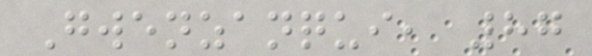Gwenzanqui, 87
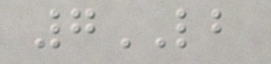7LB
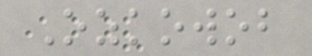Ozkowob
